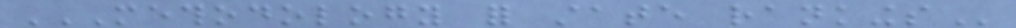METHODOLOGY FOR STATE RANKINGS
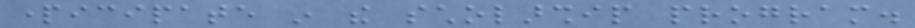participate in the scholarship program.
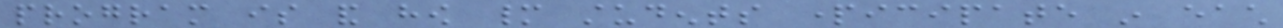program is and how many students participate in each
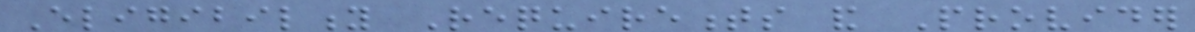Eligibility Requirements and Provider
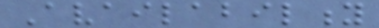Availability
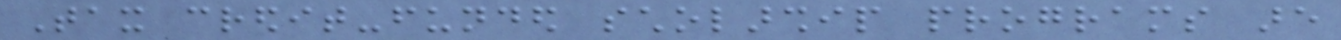Tax credit-funded scholarship programs are
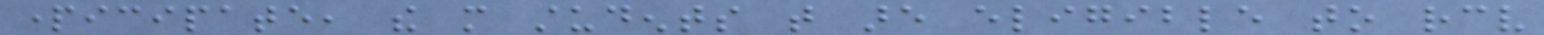participate, the more students that are eligible to receive
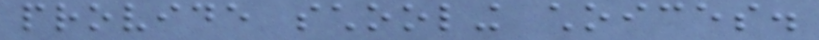provide schooling choices.
